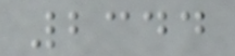2344
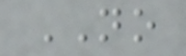NO
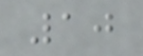10
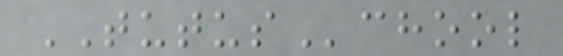TUTUSchool
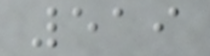519
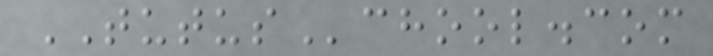TUTUSchool.com
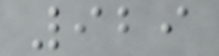929
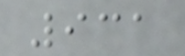931
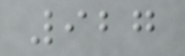927
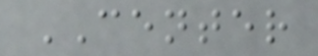CENTER
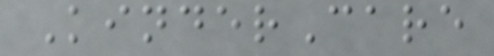KinderCare
